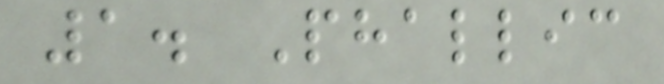1. Phallic
